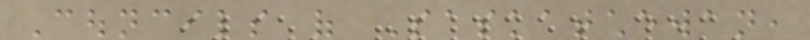Councils of Saskatchewan,
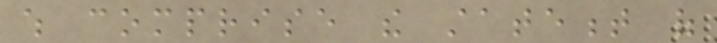which comprise the statement of
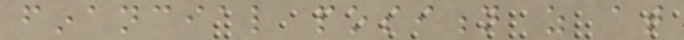financial position as at
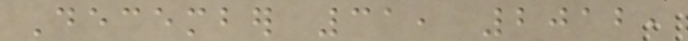December 31, 2012,
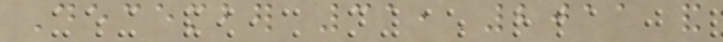December 31, 2011 and
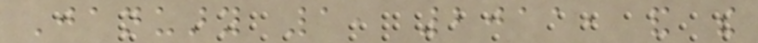January 1, 2011, and the
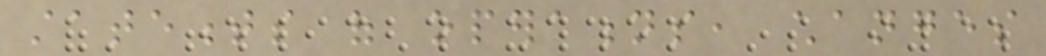statements of operations, changes
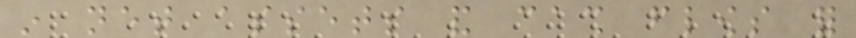in net assets and cash flows for
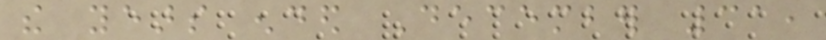the years ended December 31,
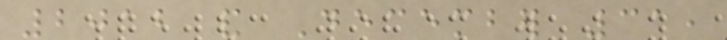2012 and December 31,
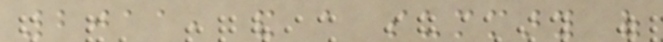2011, and a summary of
